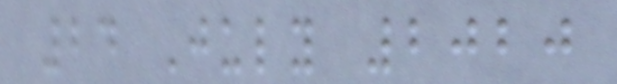24 July 2020
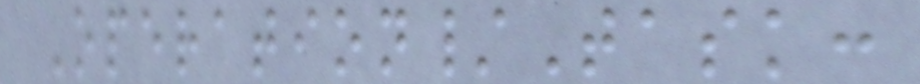Operation/Task:
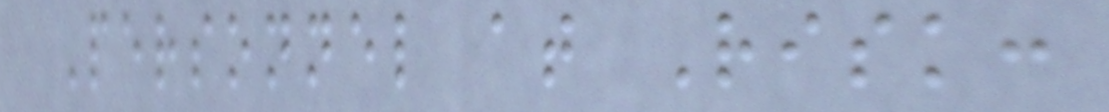Personnel at Risk:
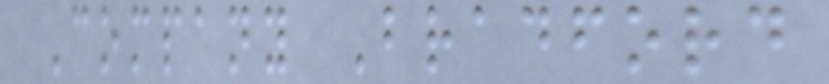Company Bradford
